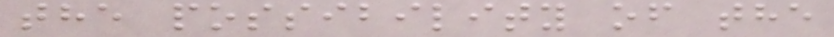the possibility of the
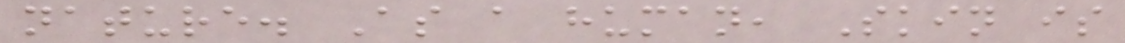nature. As a human, Skin is
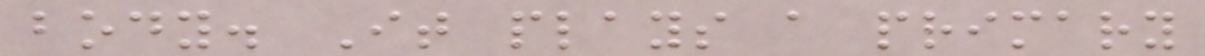body. It plays a primary
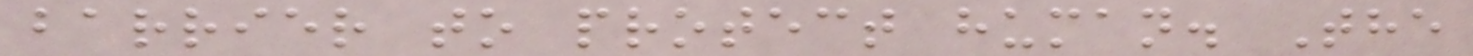barrier to protect human. The
